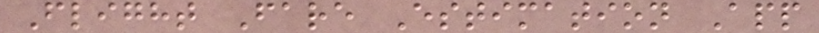Flight Fare Estimation App
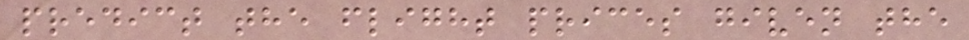predict the flight prices given the
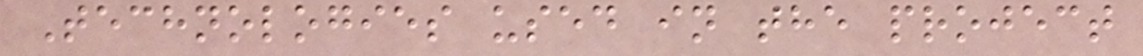Technologies used in the project
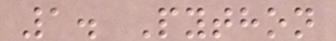1. Python
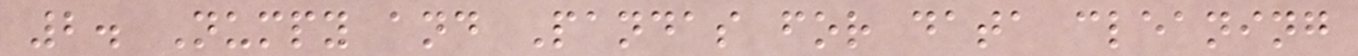2. Numpy and Pandas for data cleaning
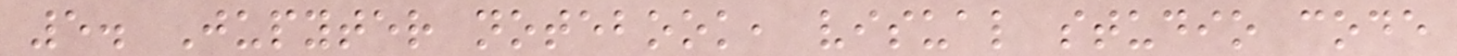5. Jupyter notebook, visual studio code
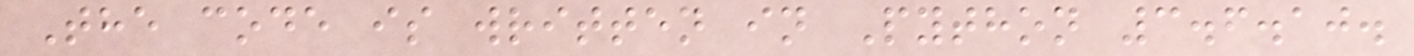The code is written in Python 3.6.10.
